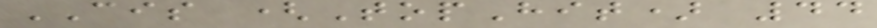CIS (TopHit) 44
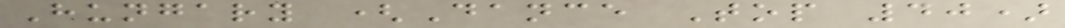Hungary (Dance Top 40)
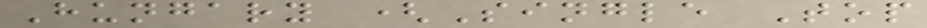Hungary (Single Top
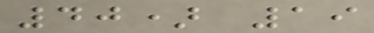40) 19
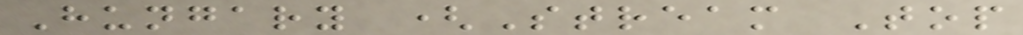Hungary (Stream Top
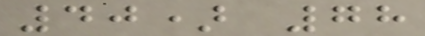40) 78
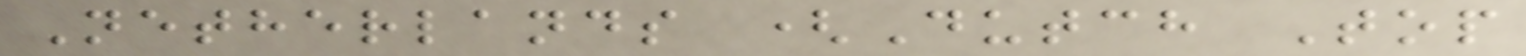Netherlands (Dutch Top
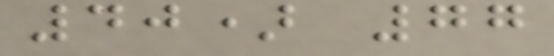40) 77
